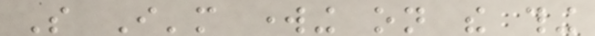So I'm working on the thing
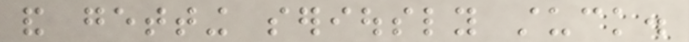and getting seriously stuck.
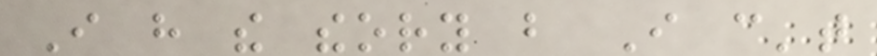I have the theory but I can't
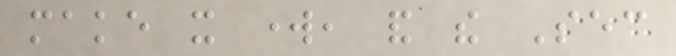make it work, and the Sec
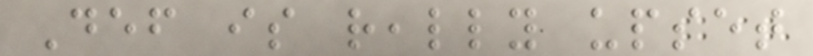Def is really upset
